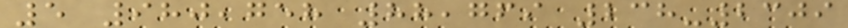5 980,758 88,769 238-2309
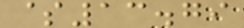$13.79
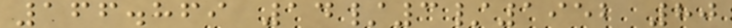166.869 14/3/1952 80
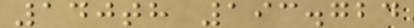140th 193.724
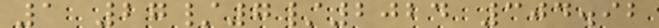1 27/7/2024 304.92
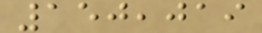150,019
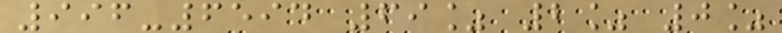996-6594 69% 2% 0%
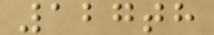127th
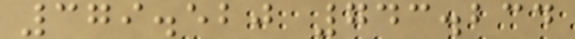379.520 743.234
